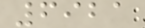6921
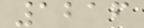1216
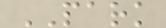PARK
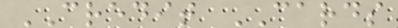CREDIT CARDS
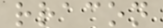rracon
